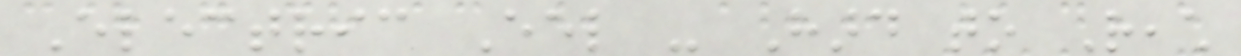Electric Eel - Hard to Reach
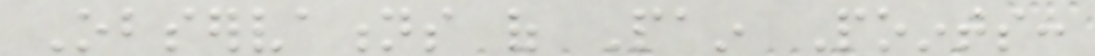Observations of Pain Points:
